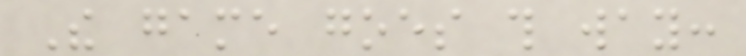The game goes this way:
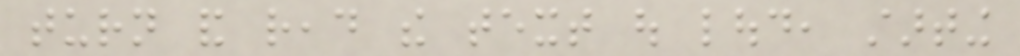turn and read the text out loud, starting
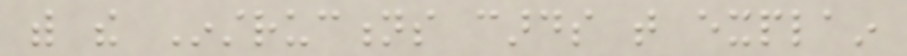with the Instructions cards that explain
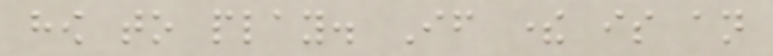how to play. If there is an
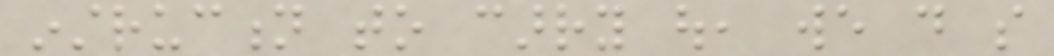instruction to carry out, we do so
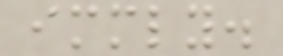immediately.
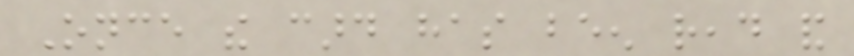Once the card has been read and
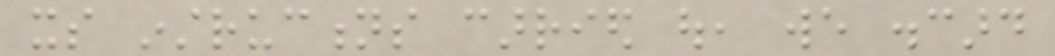its instructions carried out, we discard
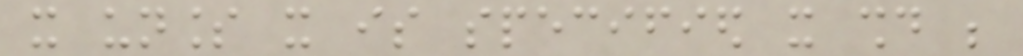it unless it is specified it should be
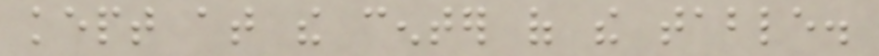kept at the center of the table.
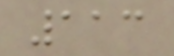113
